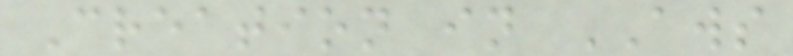Creation in AWS
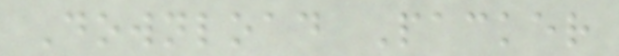Download Packer
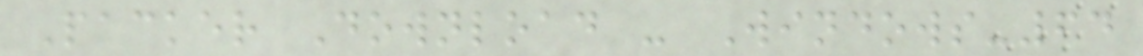Packer Download - Windows-64
